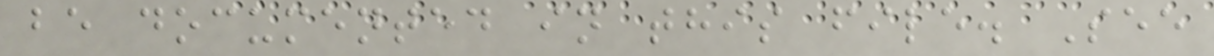be documented in this file. See
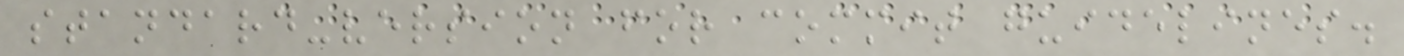standard-version for commit guidelines.
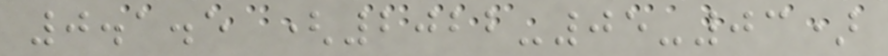0.1.5 (2022-05-03)
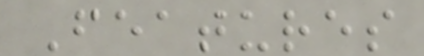Features
